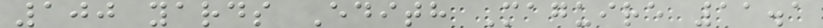100 yards Edith Maguire 11.1
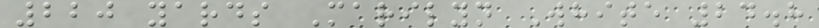220 yards Marilyn White 24.8
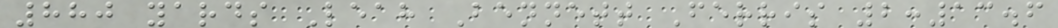880 yards Leah Bennett Ferris 2:13.6
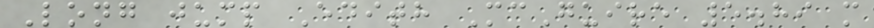Long jump Edith McGuire 5.89 m
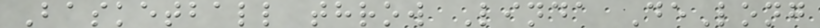Basketball throw Linda DeLong
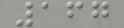167
